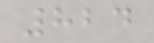824
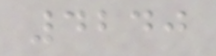4240
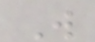W
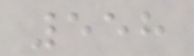558
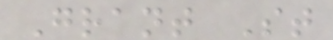Grant St
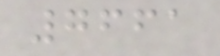7661
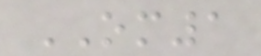OM1
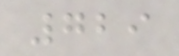729
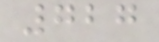727
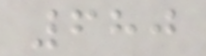680
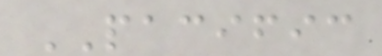PACIFIC
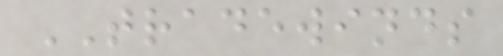TRADEWINDS
